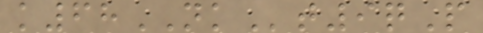k68NKt9qP
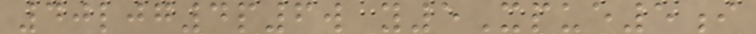40ljg4p6w y5Xpue5i
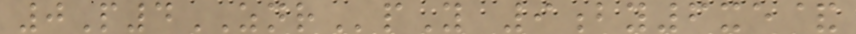0P4ZNRpY 9by6xe&
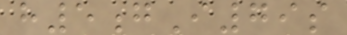h5gI79s
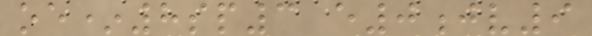oe*8sp3 e0jv9
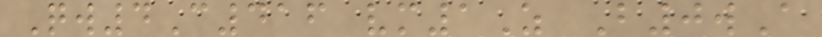Qw4C416 vm1Z B0wA
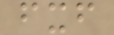fxf
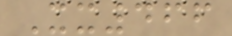Xx466
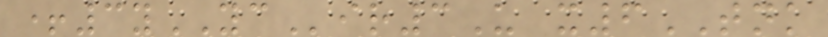+3yYCir3U x6TNK
